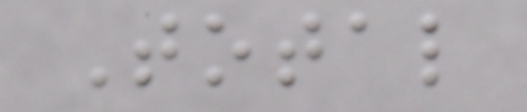Total
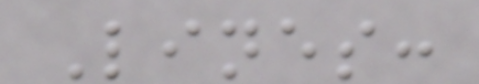Lines:
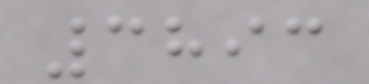3893
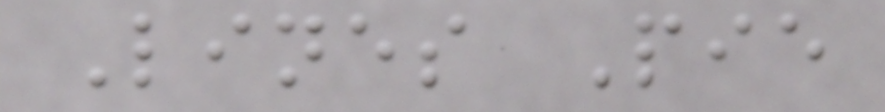Lines Pie
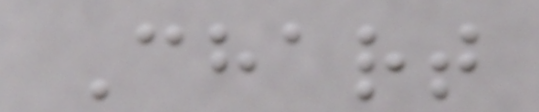Chart
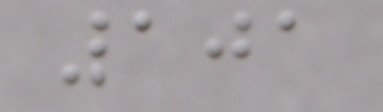101
